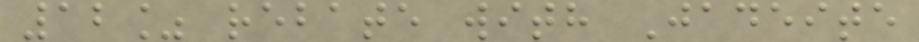12% rebate with Jadeite
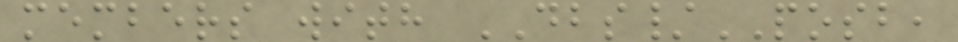members with DBS/POSB,
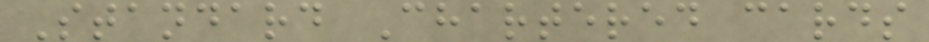Standard Chartered cards
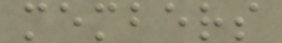members
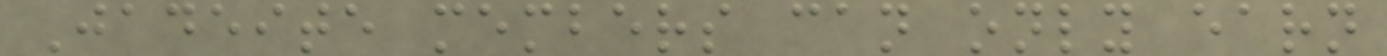Jadeite members can only earn
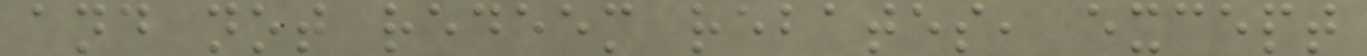and not redeem rebates, except
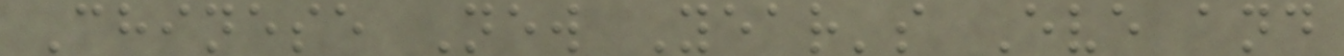Chinese New Year's Eve and
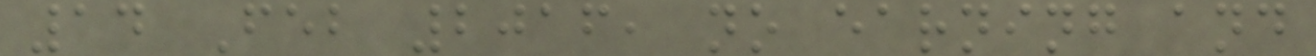14 Feb 2016, no earning and
